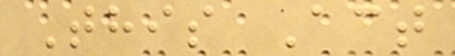This Act
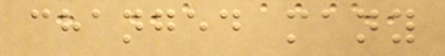changed many
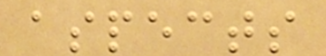aspects
